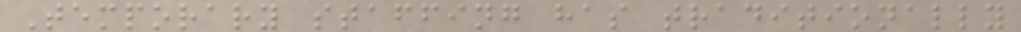Temporary staffing has traditionally
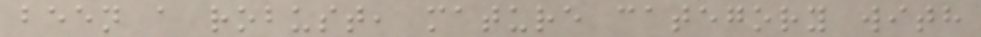been a robust, mature category with
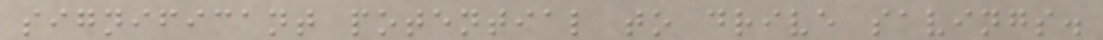significant potential to drive savings.
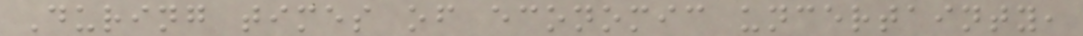During times of economic uncertainty,
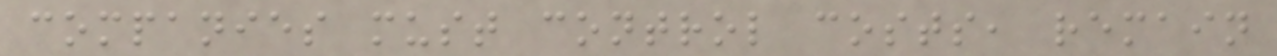companies must control costs, remain
